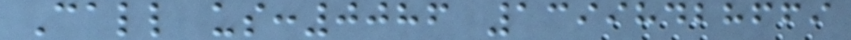Call us:0086 13998428669
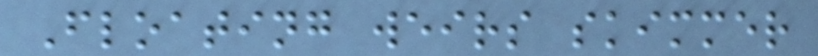Floating weirs skimmer
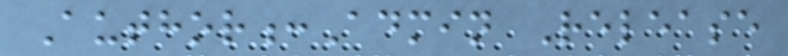Author:Admin Release
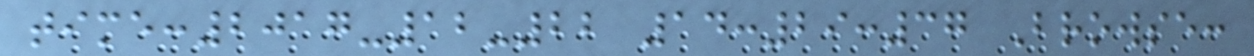time:2017-12-22 14:29:37 Browse:
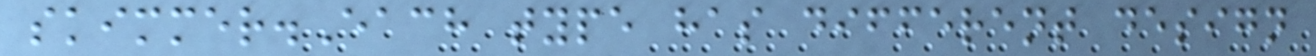skimmer.Each type has different design
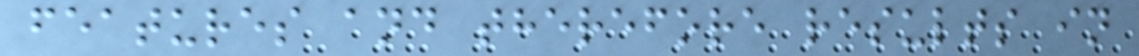features and therefore results in
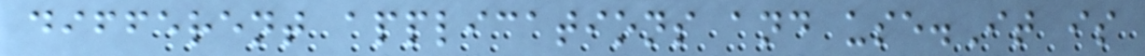different applications and use.It is
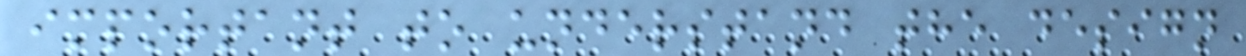important to understand the design
